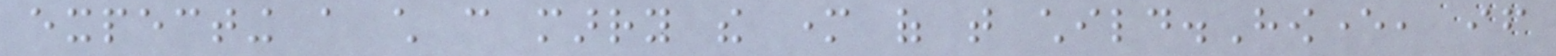expecting a child can marry the mother of that child.However, if
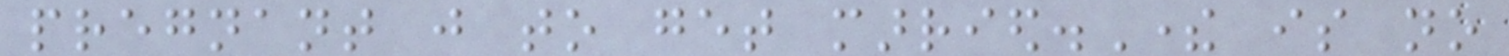pregnant just to get married.There is no
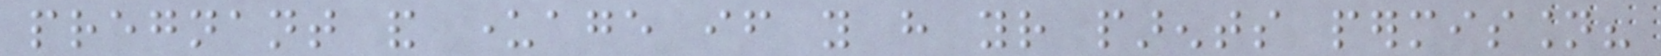pregnant and underage if you have your parents permission?
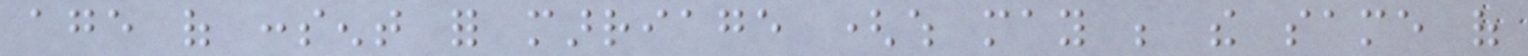age of consent for marriage (which may be the same of
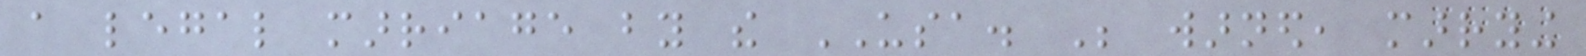a legal marriage by the USA. Be warned, marrying
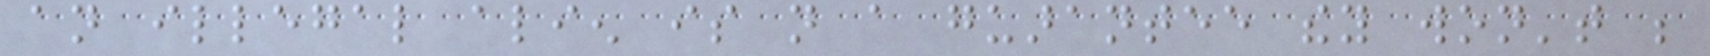an illegal alien is not a guarantee they won't be
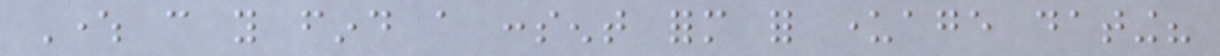Where can you find a consent form for underage dating?
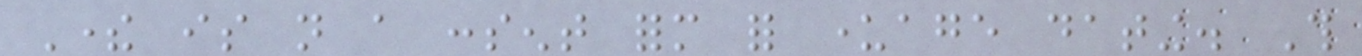There is not a consent form for underage dating. This
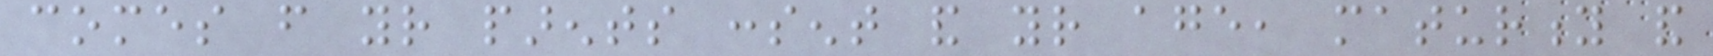comes from your parents consent and your age, maturity and
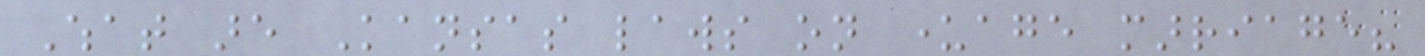What are Kansas laws on underage marriage?
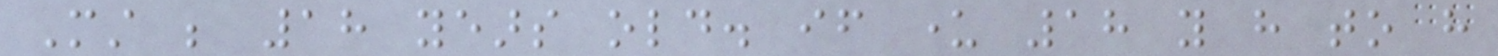Must be 18 years old. if under 18 you have to have
